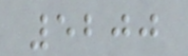5200
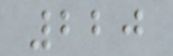220
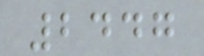2447
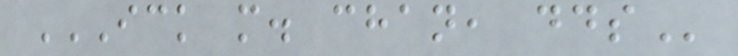ICK M. CHAN, DDS
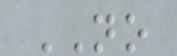NO
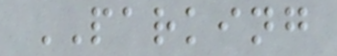PARKING
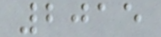2015
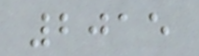2015
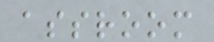assroom
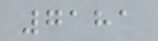7181
